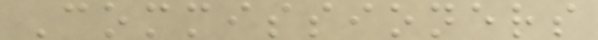Commissioners
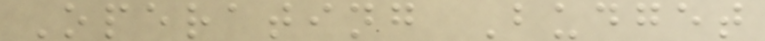Operating Budget
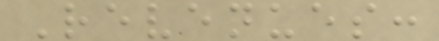Revenues:
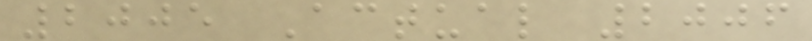2005 Actual 2006
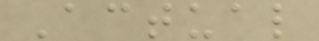Actual
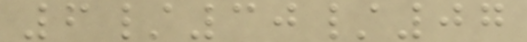6/30/07
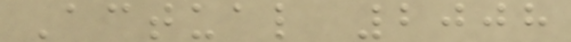Actual 2008
